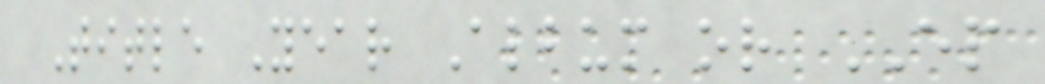Title Year Album or EP
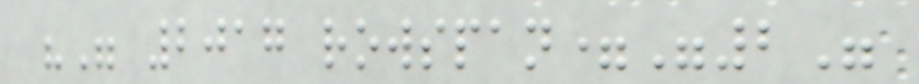"" 2017 rowspan="2"
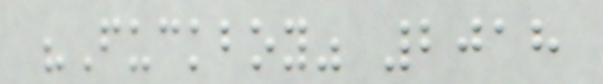"Fuckboy" 2018
